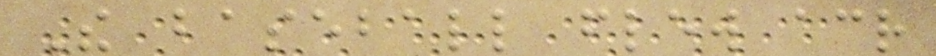The baseball flew across
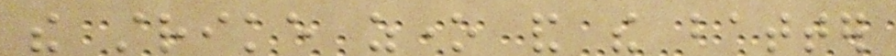the strike zone and the batter
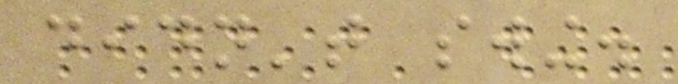didn't swing.
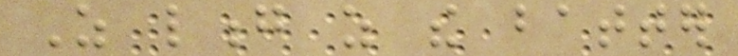As long as the batter
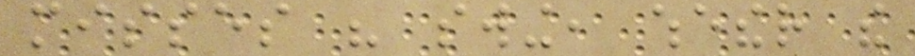misses his swing, whether the
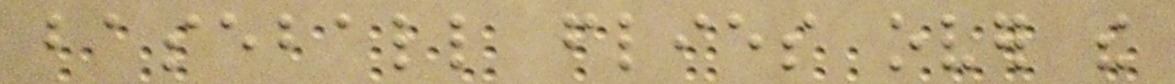baseball flies over the
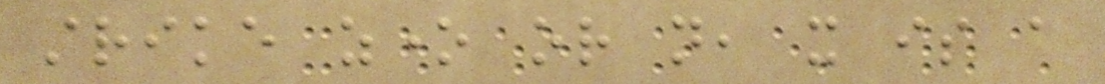strike zone or not, it is a
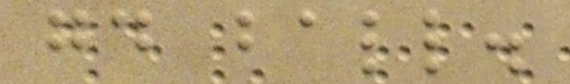good ball.
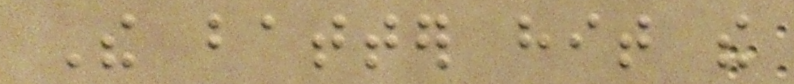The batter hit the
